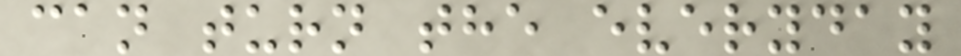can turn the everyday
